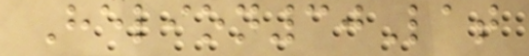Helion30Lat
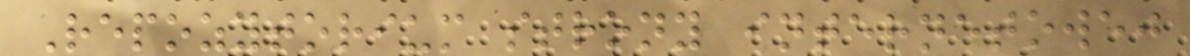Repozytorium strony internetowej
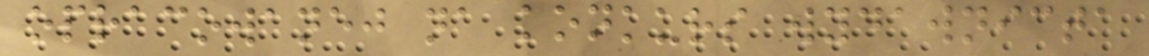opracowanej na konkurs wydawnicta
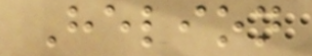Helion
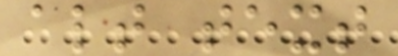alt text
